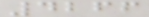4266
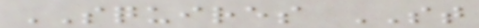SQUIRES ST
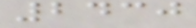2430
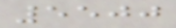5500
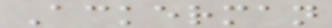Ackerman
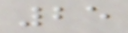25
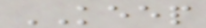KEEP
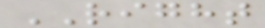RIGHT
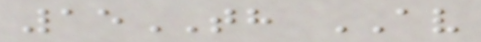15TH AV
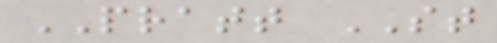PRATT ST
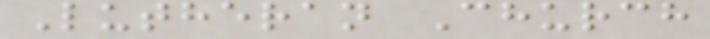Lutheran Church
